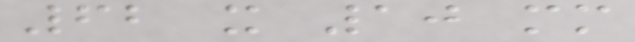62 x 10 mm
